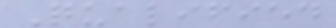Qualified
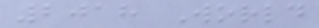2018 World
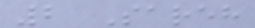2 Sareh
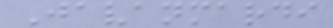Javanmardi
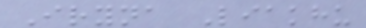Iryna Liakhu
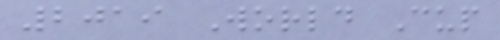2019 World Cup
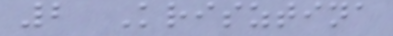2 Krisztina
